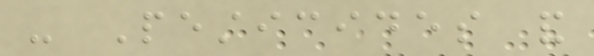- Pesticides and
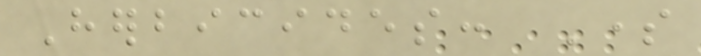Herbicides: Some
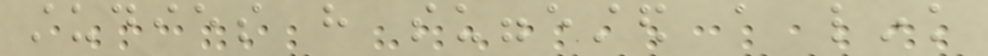studies have suggested a link
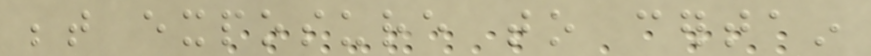between exposure to certain
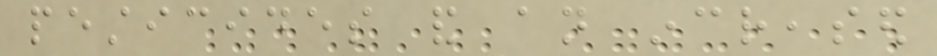pesticides and an increased
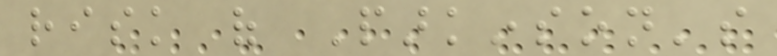risk of Parkinson's
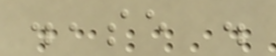disease .
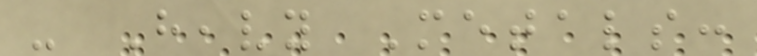- Heavy Metals:
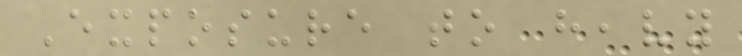Exposure to heavy
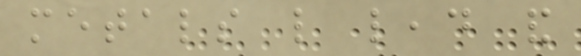metals like lead and
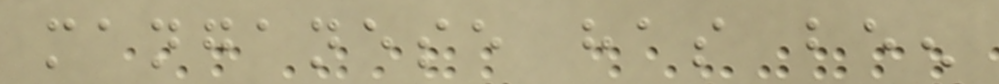manganese has been
